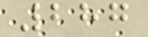287
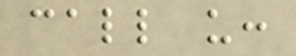call us:
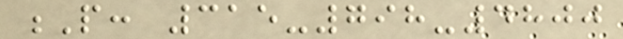P: 315-798-4800
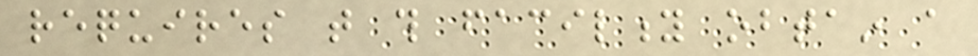requires that this facility obtain a
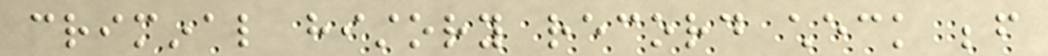criminal history record check before
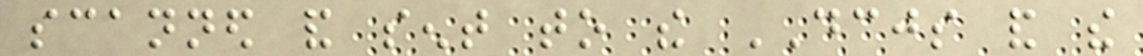scanned and sent to the DCJS and the
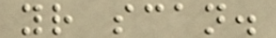your scan.
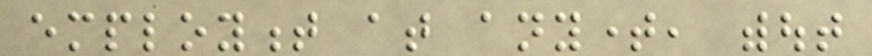employment at anytime, without
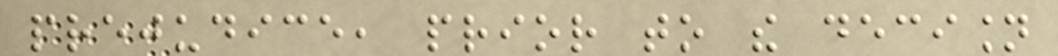prejudice, prior to the decision
